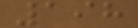198
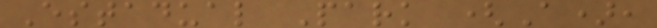Estadual Park (A),
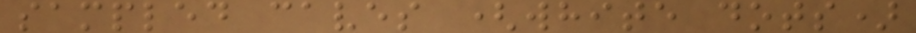sampled caves (white dots)
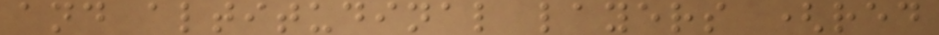and altitudinal layers (red
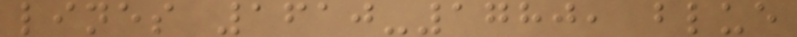lines 1610-1780, blue
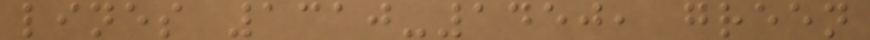lines 1310-1450, green
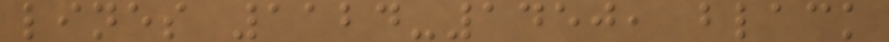lines 1124-1450, black
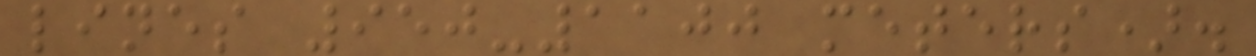lines 950-1100 meters).
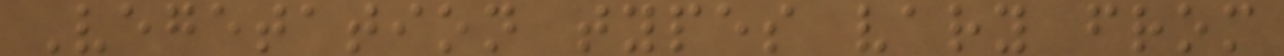Vegetation types vary from
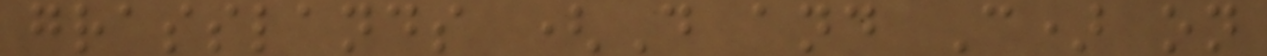grasslands (D and C) on
